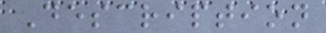Description
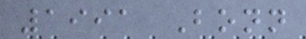1991 Bonn
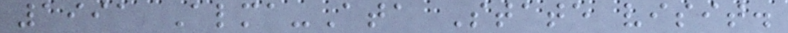1991 Alma-Ata State visit.
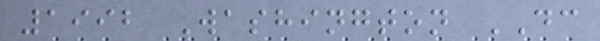1992 Washington DC
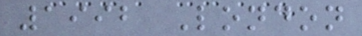1992 London
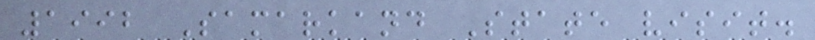1992 Samarkand State visit.
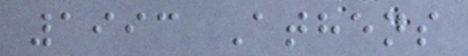1993 Athens
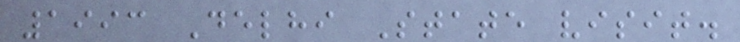1993 Delhi State visit.
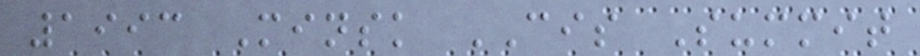1993 Minsk CIS Summit
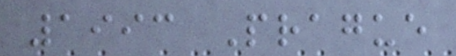1993 Prague
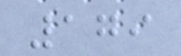179
